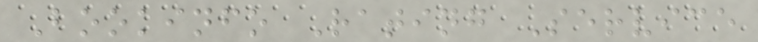Bookinfo Rating Service
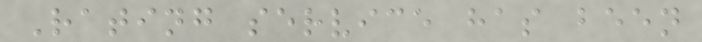Rating service has been
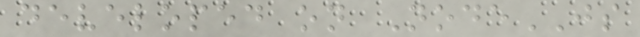developed on NodeJS
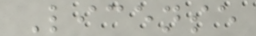License
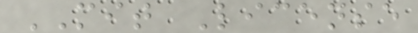MIT License
